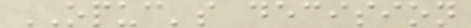OPUC's decision
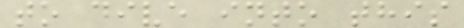to dive into this
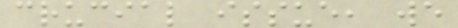crucial issue, we
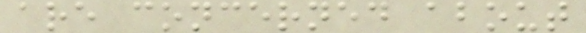are concerned about
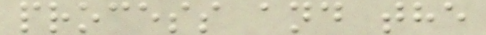process and the
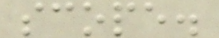scope.
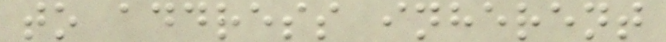to address inherent
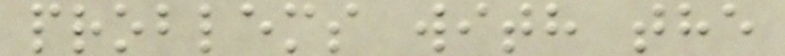problems with the
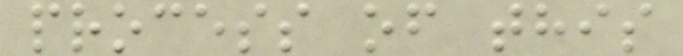process of this
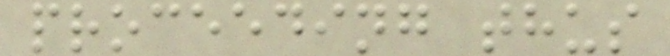proceeding thus
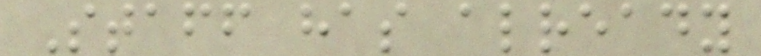Staff has already
